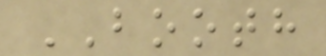BOOTH
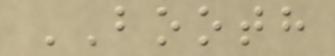BOOTH
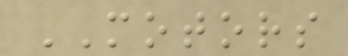MOTORS
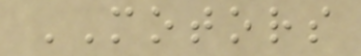MOTORS
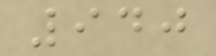940
